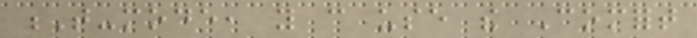T-mode, you can use the Comfort
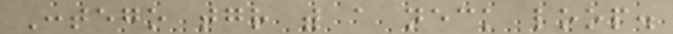Contego together with a neck loop.
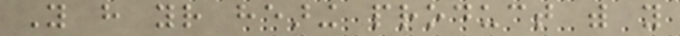You have your hearing product with you
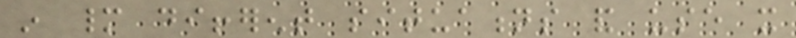in many different situations and use it
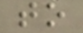to
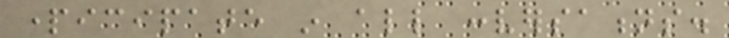participate in all conversations.
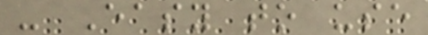- Easy to use
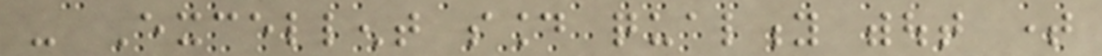- Excellent sound quality without time
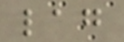lag
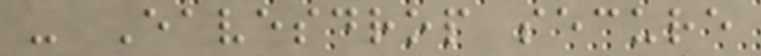- Eavesdrop secure
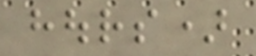hours)
